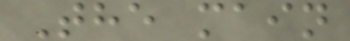The main
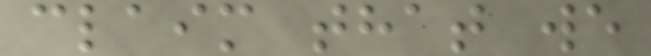claim that we
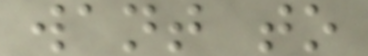want to
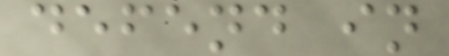defend in
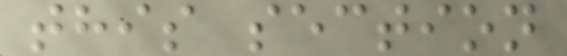this section
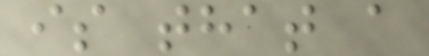is that a
